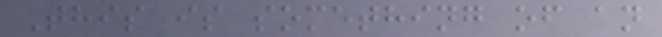This is something of an
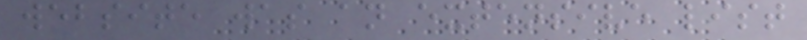website was an extensive list
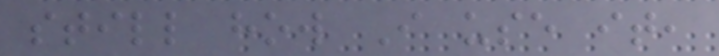still how I use it,
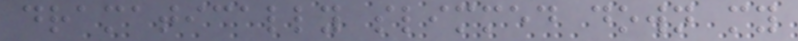dramatically slimmed down my
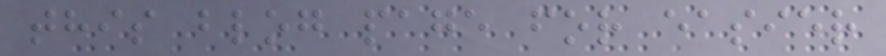this blog page for easier
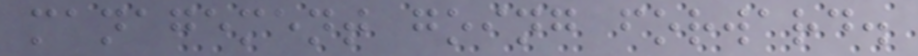management going forward.
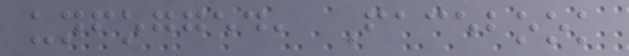unfogged, Facebook
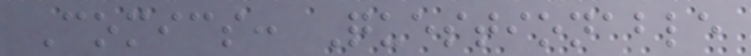Comics: Questionable
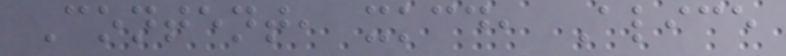Content, xkcd, Alice
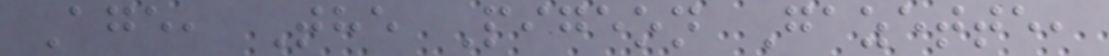Age, The Pigeon Gazette,
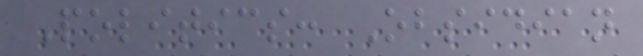Politics: Obsidian
